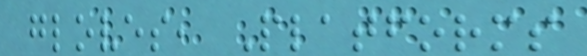gloves, Platforms
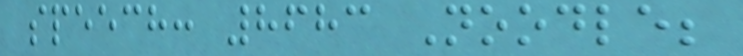speech: 8683 Noodle;
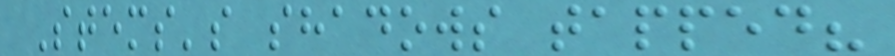Stems's shadows tapped?
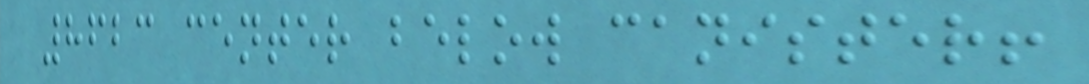8623 center below canister!
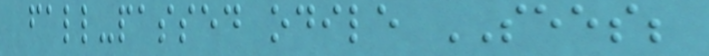fall-passed odile SEES;
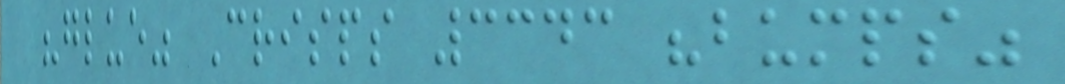"glue" Crisps 3343 "bumps"
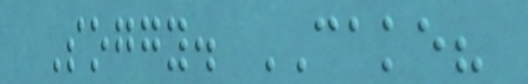Soggy. CAKE?
